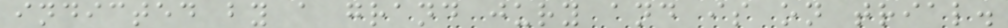indicted by a grand jury and is on trial.
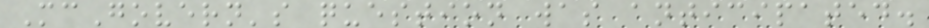McGovern's question was anticipated.
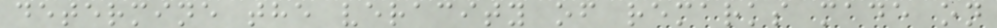determine the veracity of remarks made on
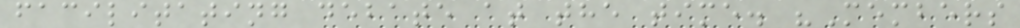facilitating debate at the time. "Members
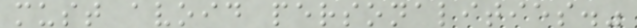must avoid personalities."
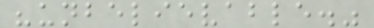"unbelievable."
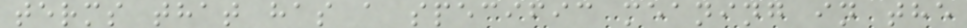terms that has a specific meaning in the
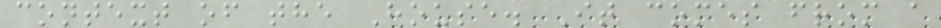context of the House. It comes from a
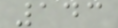143
